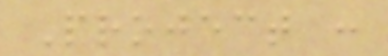Project :
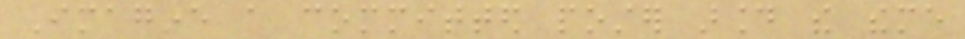Imagine a committed poster around the theme
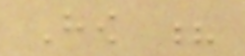How ?
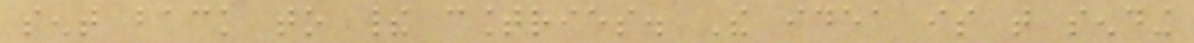sent back to their countries. The idea is that sending
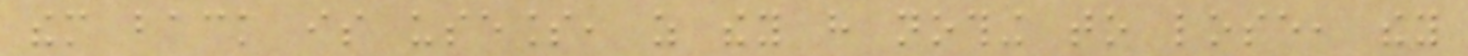them back is useless, as they have nothing to lose, they
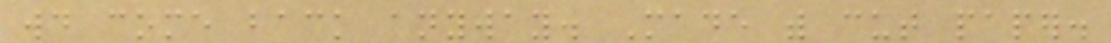would come back anyway. Made with cut paper.
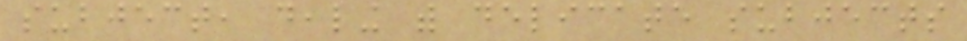subject, dealing with delicate subjects
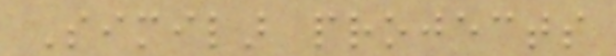Similar projects
